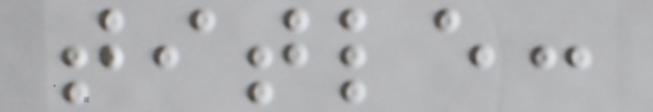title:
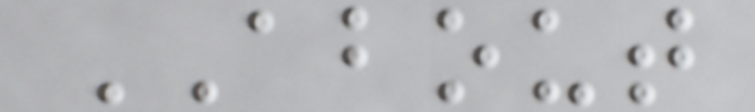ABOUT
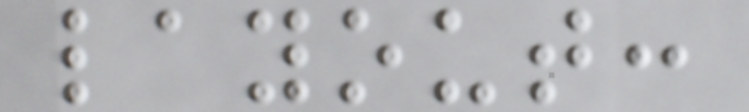layout:
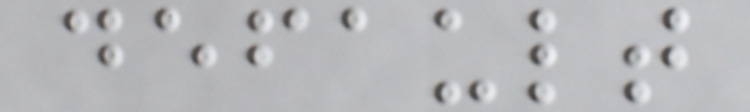default
